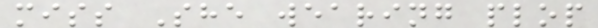miss She wearing plop
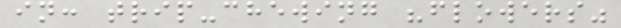in: trip-chewing "flowers"
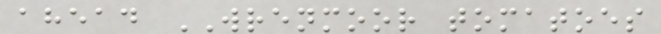ahead WRENMOOR tomatoes
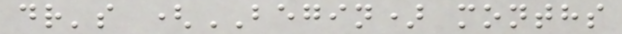dr's (BEGIN) months
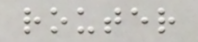router
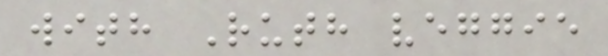with Ruth veggie
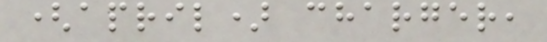(april) charger,
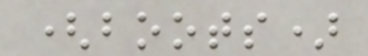(boots)
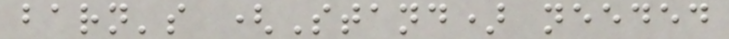barn's (Stand) needed
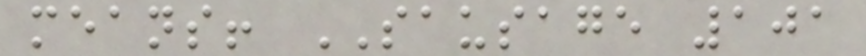means! SAUSAGE 101
